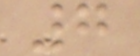7
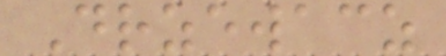Drzewacz
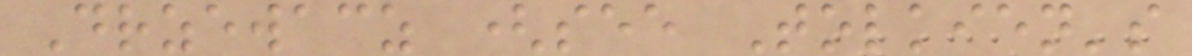Drzewacz (see Tolkien's
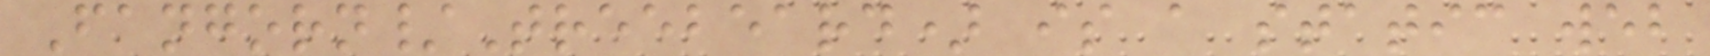Fangorn/Treebeard) is a static web
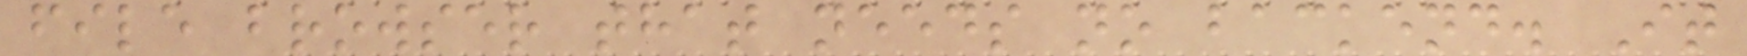file browser that needs no backend. It
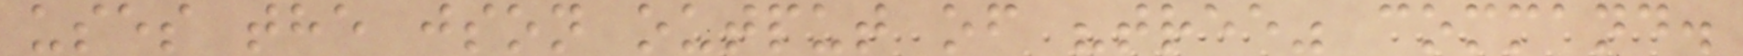uses the json output of "tree" command.
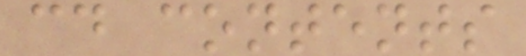cd contents
